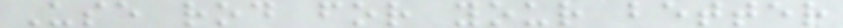Use rod for your better
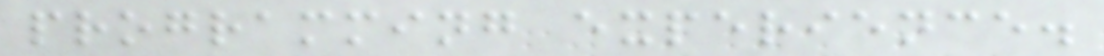programming experience.
